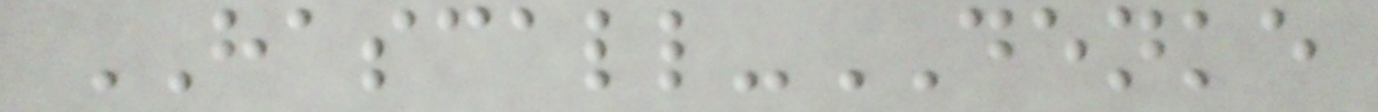HASCALL-DENKE
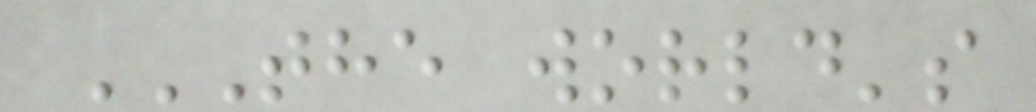THE WORLD'S
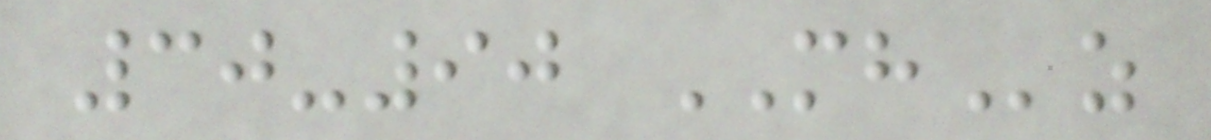30-90 MHz
